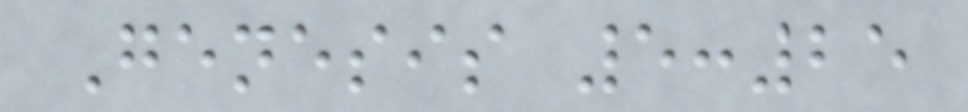Genesis 5:25
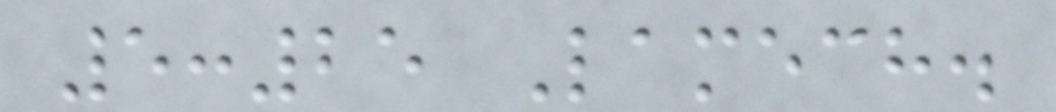5:25 Lamech.
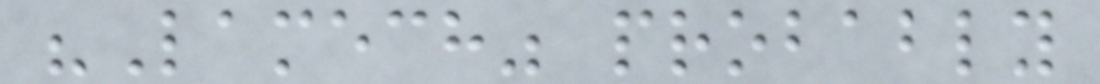"Lamech" probably
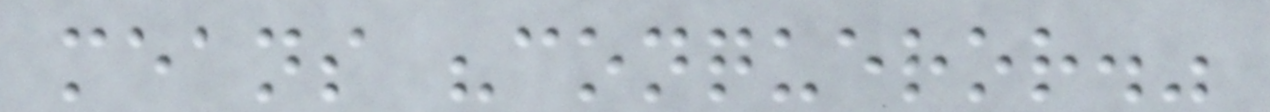means "conqueror."
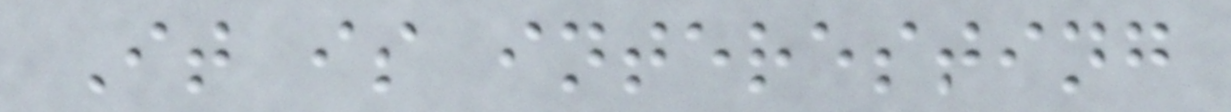It is interesting
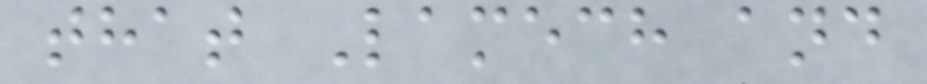that Lamech and
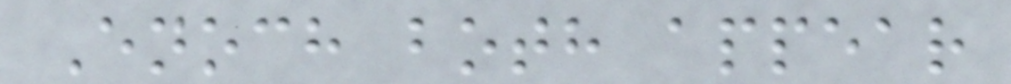Enoch both appear
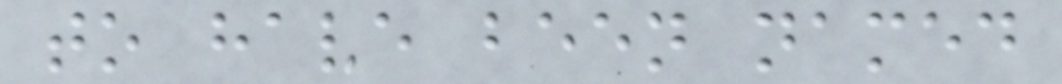to have been named
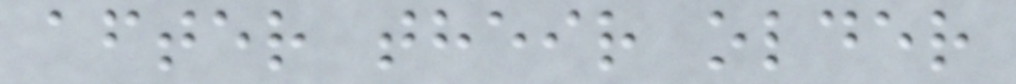after their older
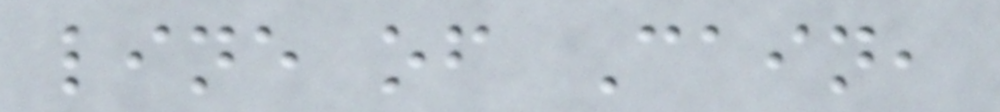line of Cain,
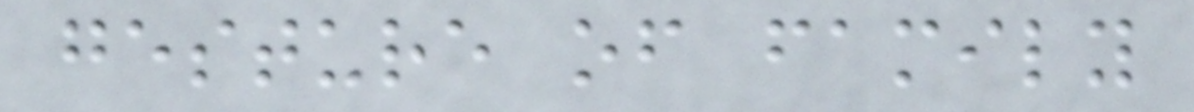gesture of family
